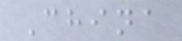China
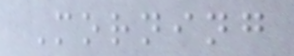Morning
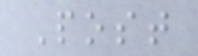Post
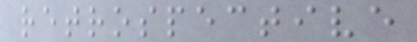retrospective
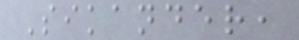Sikander,
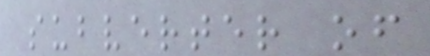subverter of
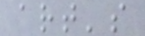art's
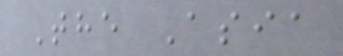The Asia
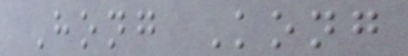Hong Kong
